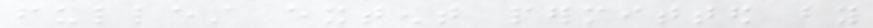fullest extent permitted by
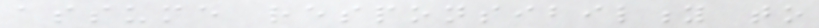assume responsibility to
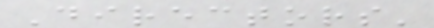Directors'
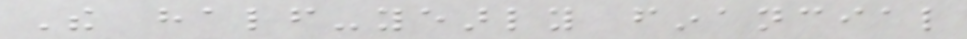The half-yearly financial
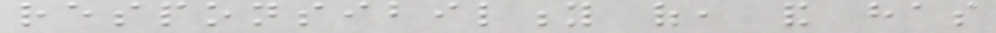responsibility of, and has
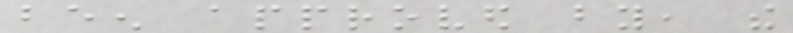been approved by, the
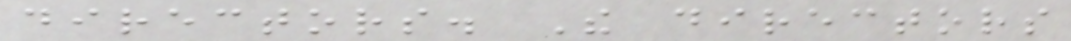directors. The directors
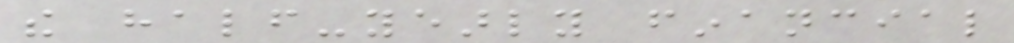the half-yearly financial
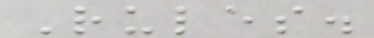Rules.
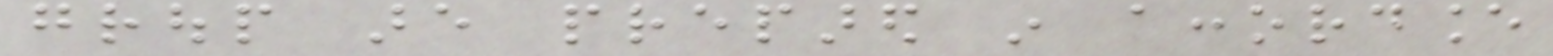group are prepared in accordance
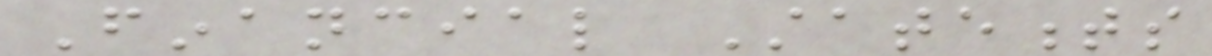Financial Statements
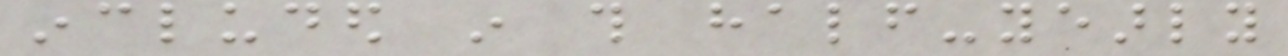included in this half-yearly
